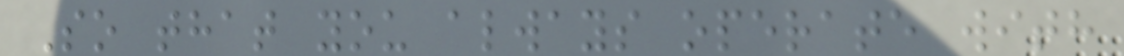So that you always operate with
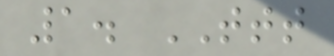1. TTT
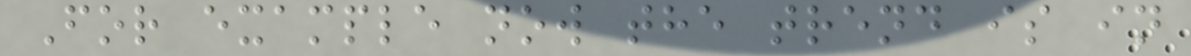For example now the trend is in
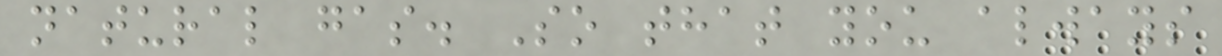natural gas. So that you always
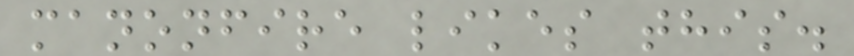manonfire likes this.
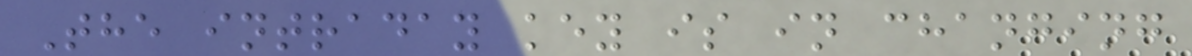The intraday key is in changing
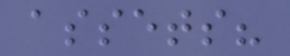assets?
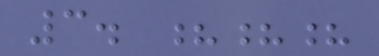3. ???
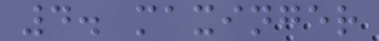4. maxinger
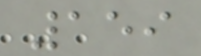159
